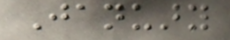January
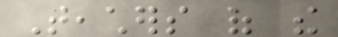Teachers of the
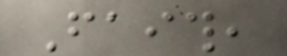Faith,
